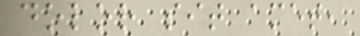dolor sit amet,
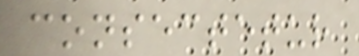consectetur
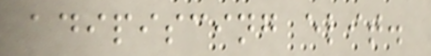adipiscing elit.
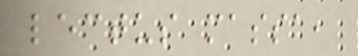lectus massa,
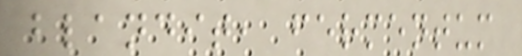blandit, fermentum
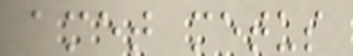amet metus
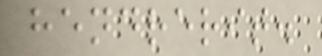hendrerit.
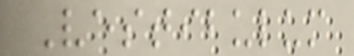Vestibulum
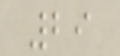29
